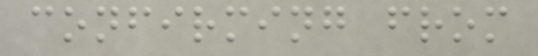confirming from
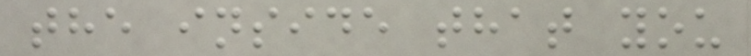the inside that you
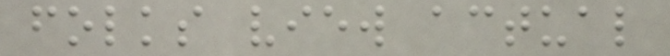folks view actual
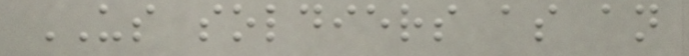US soldiers as an
